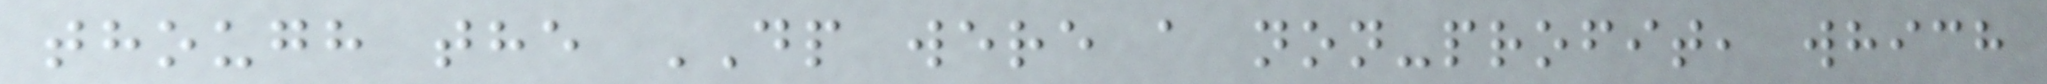though the DP were a non-profit, which
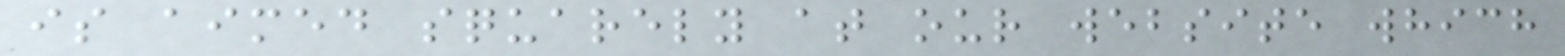is aimed squarely at our website which
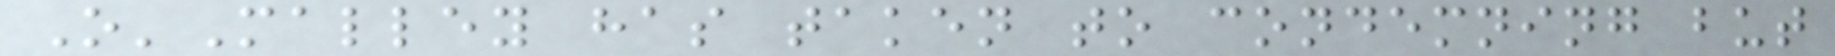O'Malley has taken to condemning but
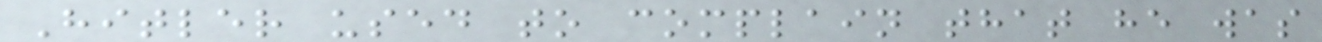Hitler used to complain that he was
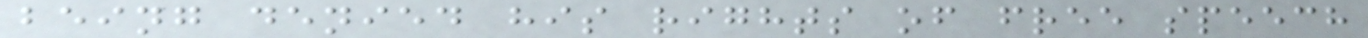being denied his rights of free speech
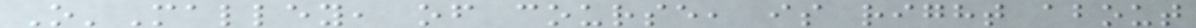O'Malley, of course, is right about
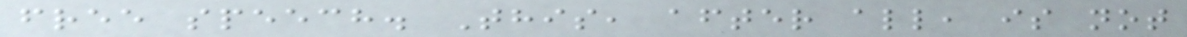free speech. This, after all, is not
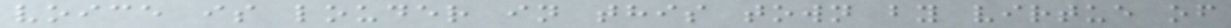voice is louder in this town by virtue of
